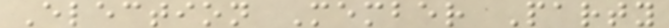Election Member Party
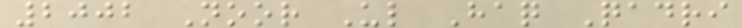2002 Noor Ul Haq Qadri
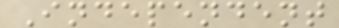Independent
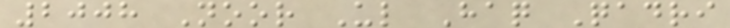2008 Noor Ul Haq Qadri
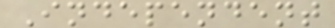Independent
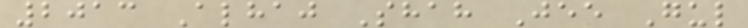2013 Alhaj Shah Jee Gul
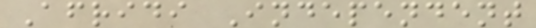Afridi Independent
